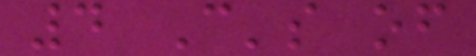4 C's of
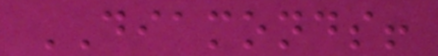DIAMONDS!
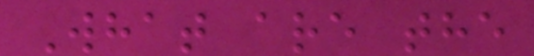What are the
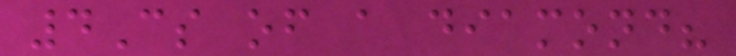4Cs of a diamond?
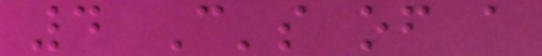4 C's of a
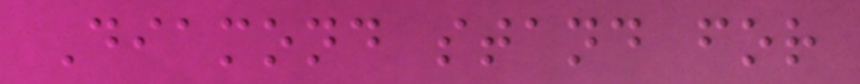Diamond stand for
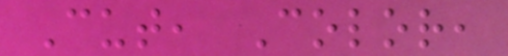Cut, Color,
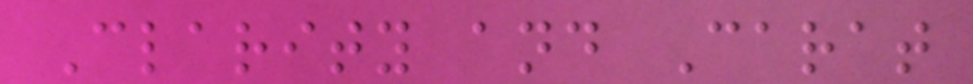Clarity and Carat
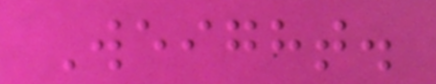Weight.
